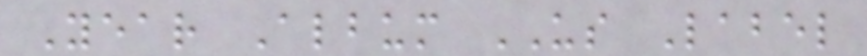Year Album US Label
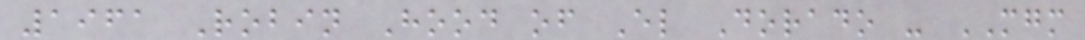1961 Robin Hood of El Dorado - MGM
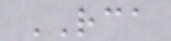RCA
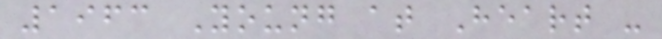1963 Young at Heart -
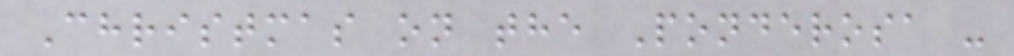Christmas on the Ponderosa -
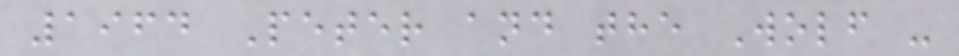1964 Peter and the Wolf -
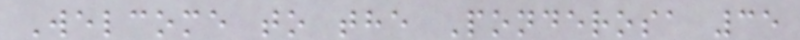Welcome to the Ponderosa 35
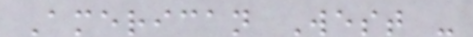American West -
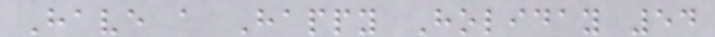Have a Happy Holiday 54
